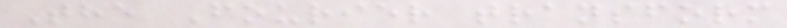The Fourier transform
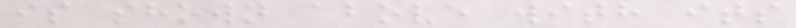is shown above with its
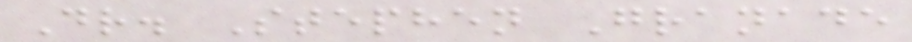Dr. Stephen Granade
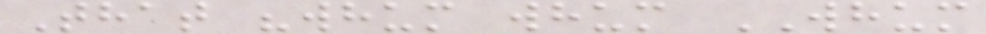That "whum whum WHUM
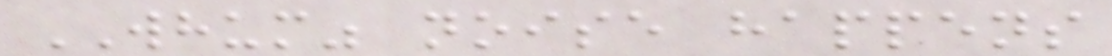WHUM" noise happens
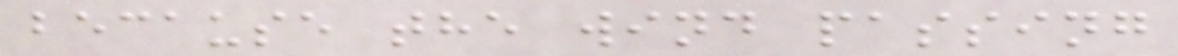because the wind passing
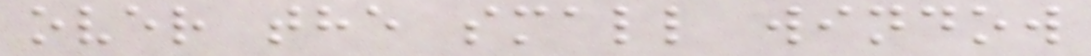over the small window
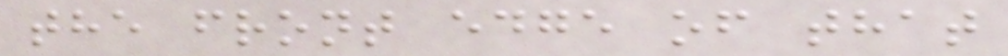the front edge of that
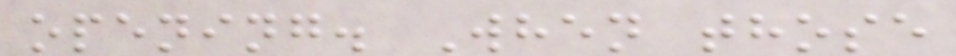opening. When those
